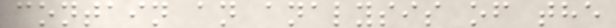contain an analysis of the
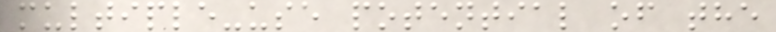multiple-use potential of the
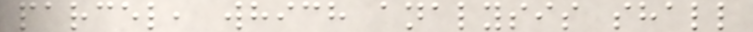parcel, which analysis shall
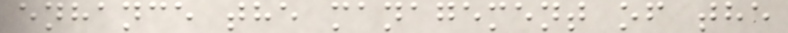enhance the management of the
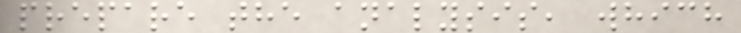prepare the analysis, which
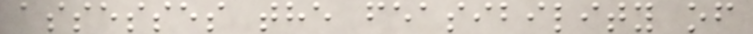assesses the feasibility of
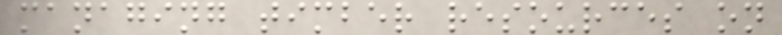managing timber resources on
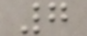7
